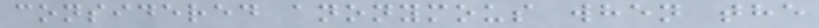considered anonymous when the
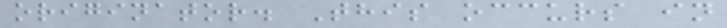originator. This occurs in
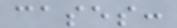cases:
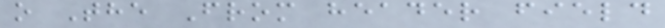o The From header field
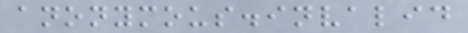anonymous.invalid
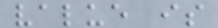value is
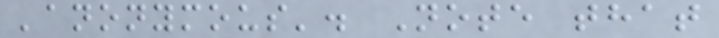'anonymous'. Note that
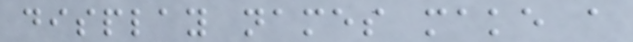display names make a
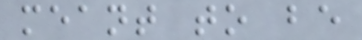meant to be
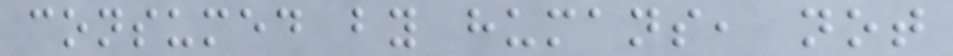consumed by humans, not
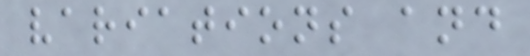variations and
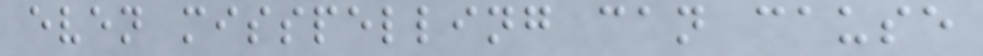even misspelling can cause
